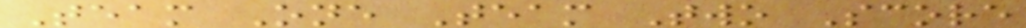Team One Team Two Score
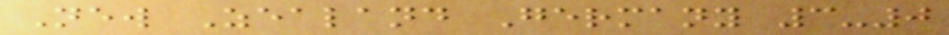New Zealand Germany 3-0
